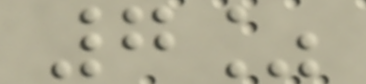7%
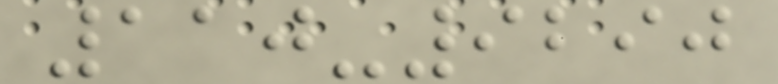110-9290
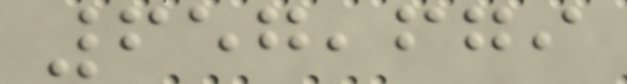657,679
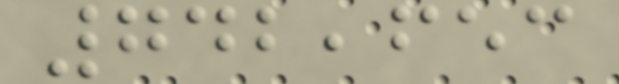742,653
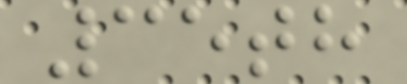35th
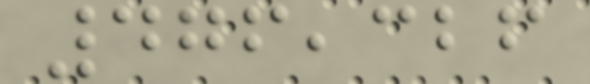476,326
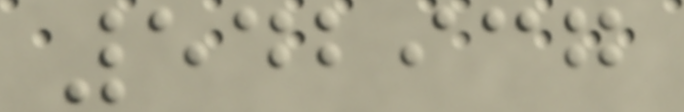542937
